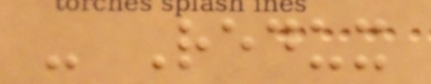- Redux
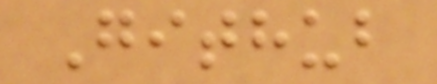Github
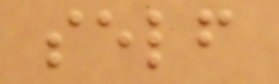self
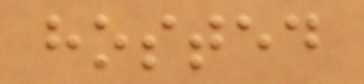hosted
